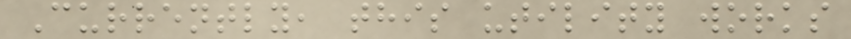Currently, this utility works
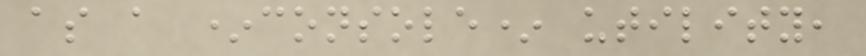as a *console* utility,
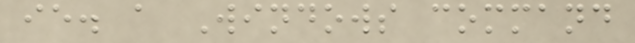ie. a Windows command
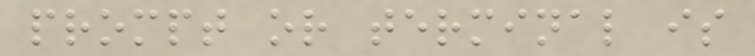prompt or terminal is
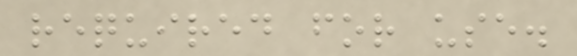required for use.
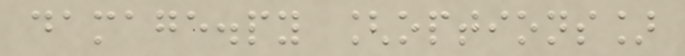damage.py [options]
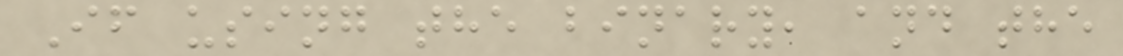If using the binary, and the
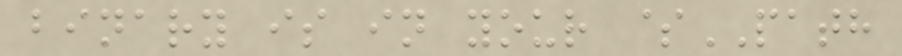binary is in your $PATH
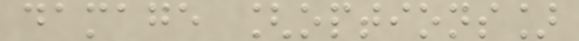damage [options]
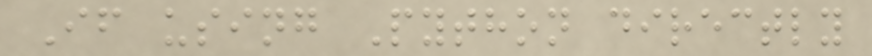If using Python directly
